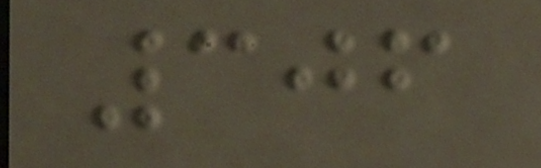306
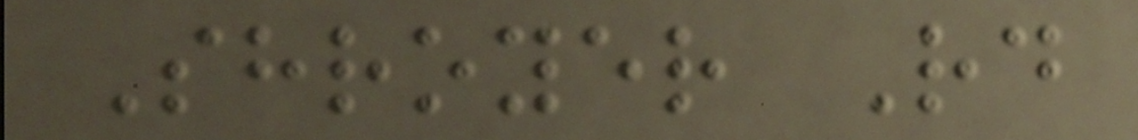Shroyer Rd
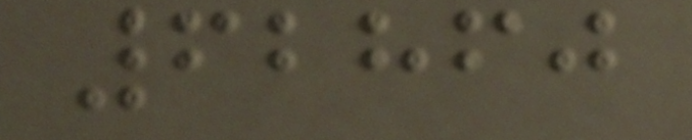62860
